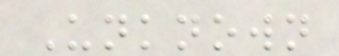Unknown
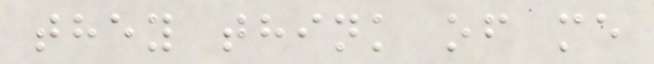they think of me
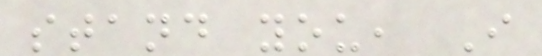stand you, I
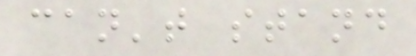can't stand
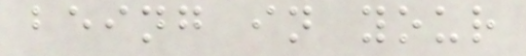being in your
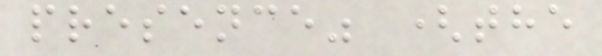presence" (the
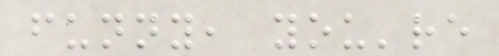funny, you're
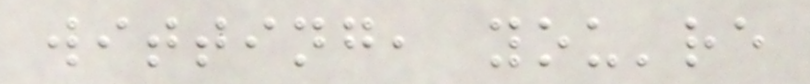witting, you're
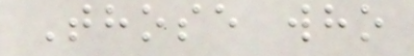Those who
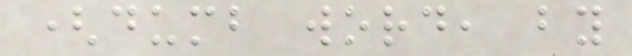(dumb word, by
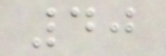40
